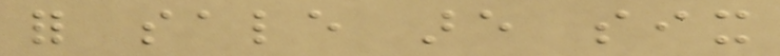for sale are six
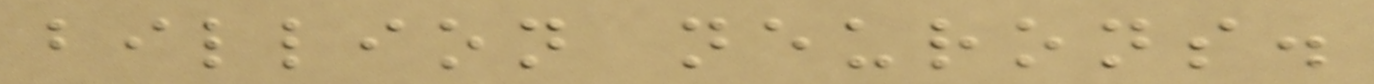billion neurons.
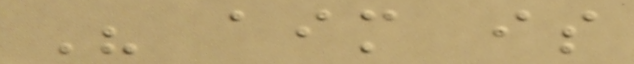His aim is
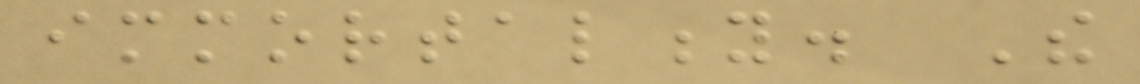immortality. The
